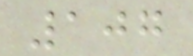107
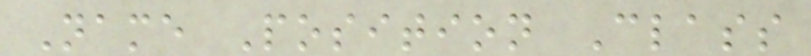Name Position Class
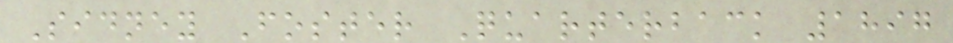Sidney Foster Quarterback 1897
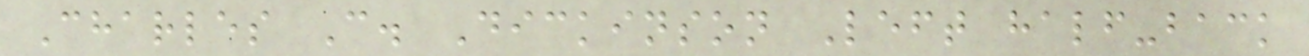Charles C. Dickinson Left half-back
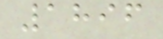1896
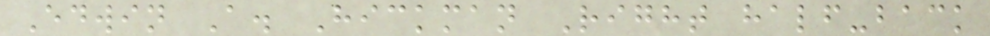Edwin A. Hickman Right half-back
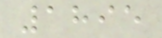1895
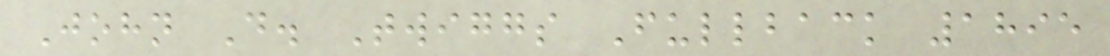John D. Twiggs Fullback 1895
